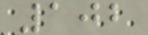102
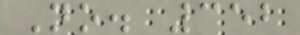No. 352
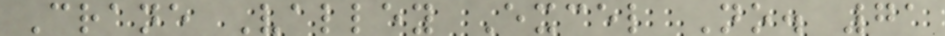Crane Valley Excel No. 71
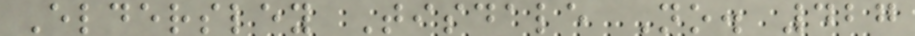Eldersley Tisdale No. 427
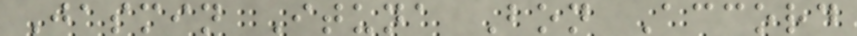Jasmin Ituna Bon Accord
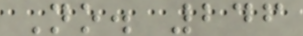No. 246
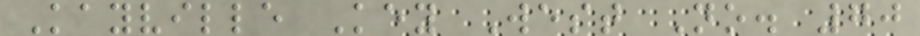Kayville Key West No. 70
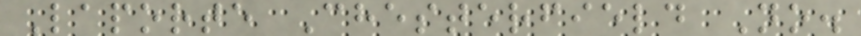Laporte Chesterfield No.
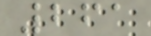261
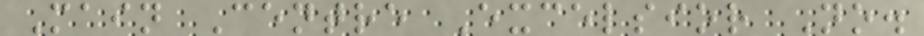Main Centre Excelsior No.
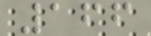166
